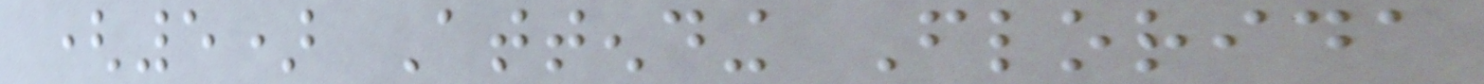(5) Attending Florida
